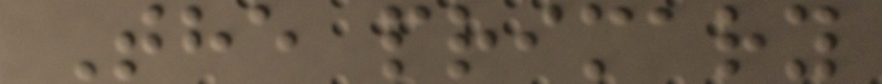The primary
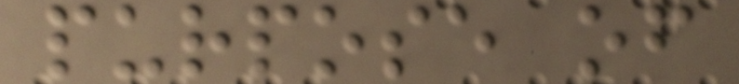purpose of
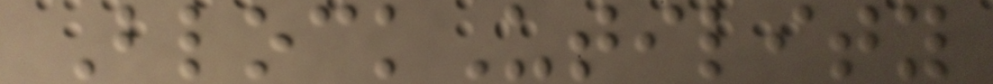BlockUtility
